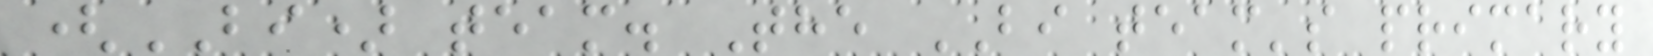(BI) team. The BI team's primary
